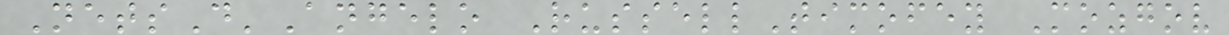NetsD'Angelo RussellTimofey Mozgov
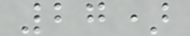27)
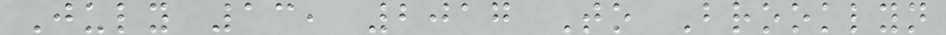July 13, 2017 To Brooklyn
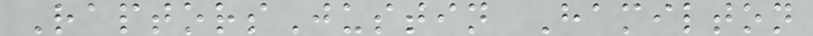RaptorsJustin Hamilton
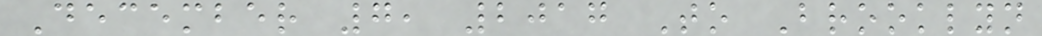December 7, 2017 To Brooklyn
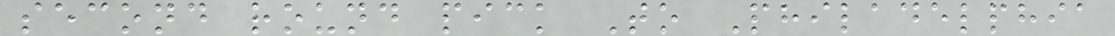second round pick To Philadelphia
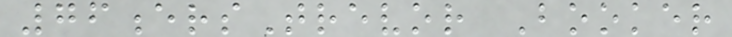76ersTrevor Booker
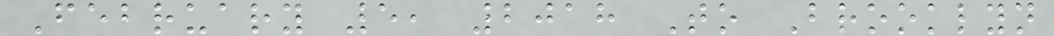February 5, 2018 To Brooklyn
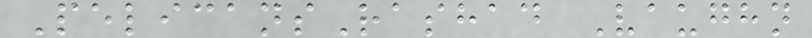PelicansRashad Vaughn
